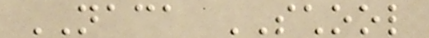NACA SCHOOL
